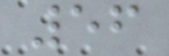56
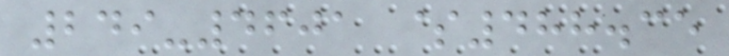249-4601 $488.35
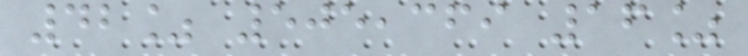42% 505,369 16%
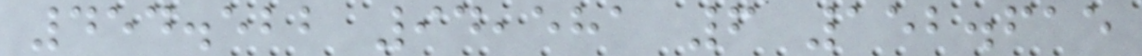454.522 94,581 6 152.615
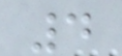4
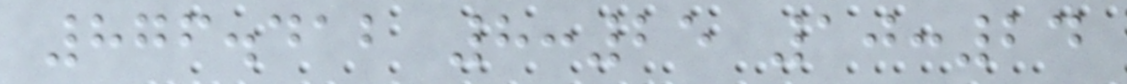876.412 8:25 10:24
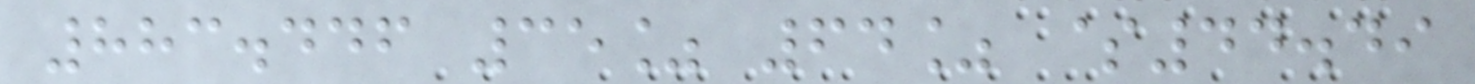883.446 35% 64% $44.49
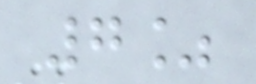7%
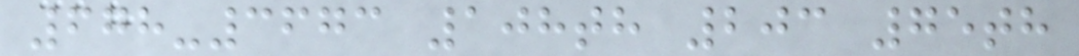678-3673 108th 203 75th
